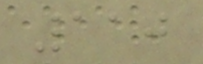110
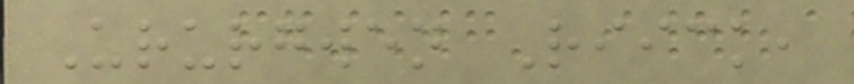Ururgwen Riick,
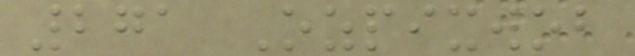271 Ozpixwob
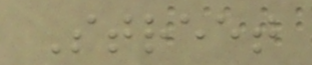Street
